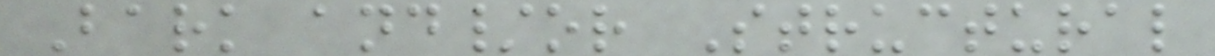Bark and/or Structural
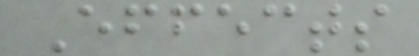Effects
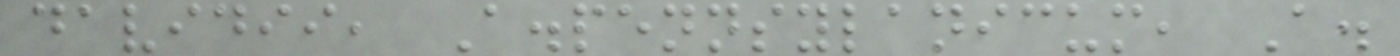davidii, A.pennsylanicum, A.
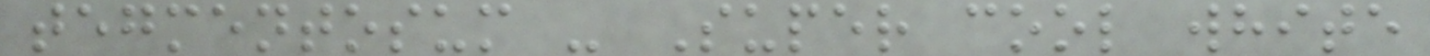tegmentosum - Super cool white
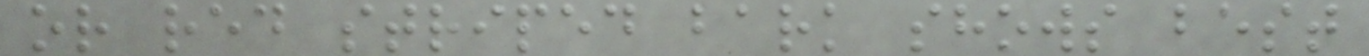or red striped bark shows best
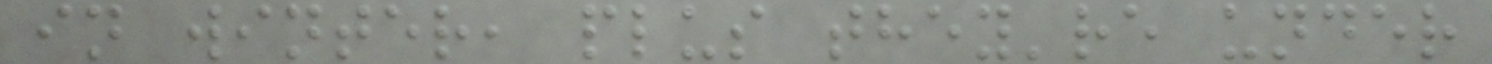in winter, plus they're under
